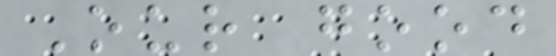Our good
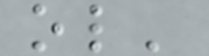ol'
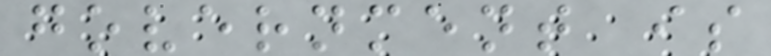government is
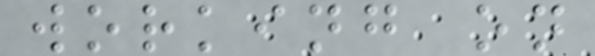working on
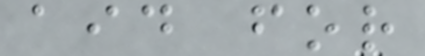aid for
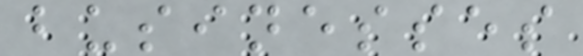businesses
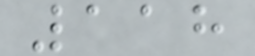118
